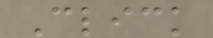Click
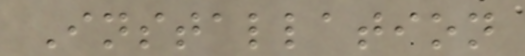Installation
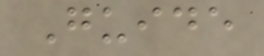Guide
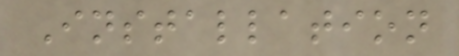Installation
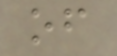of
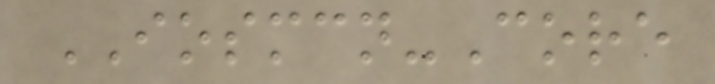IOSMCN-Core
